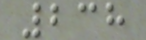238
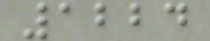1224
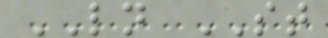LN ST
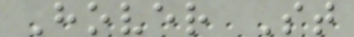Hover St
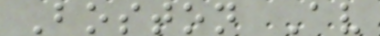Boston Av
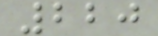220
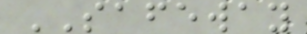SAFEWAY
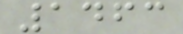1463
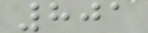801
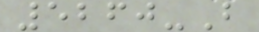5260-B
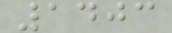1403
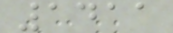1411
